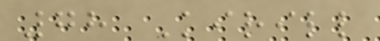78 Kirill
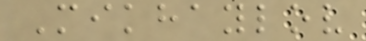Mikhaylov
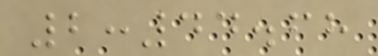2:44.68
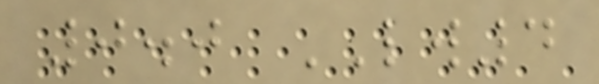0.0 LW4
